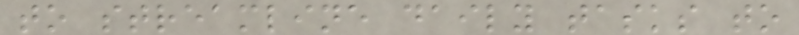to streamline daily tasks to
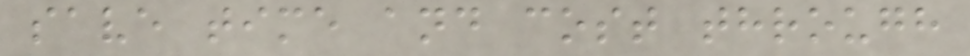save time and cost through
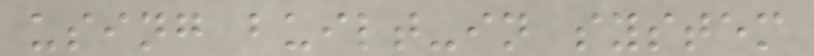using built-in system
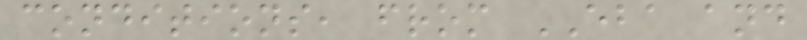conditions, from EBA and
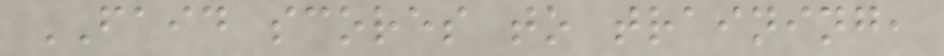FAID scores to training,
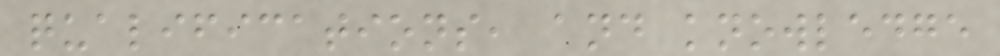qualifications, and knowledge
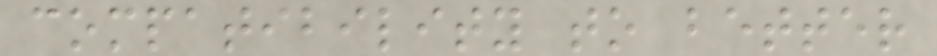compatibility to better
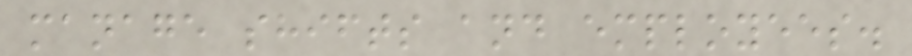manage shifts and employees.
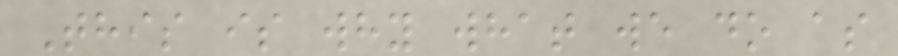This is why what we do as
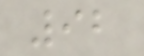92
